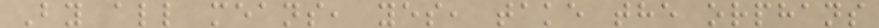By all means, yes, take the orphans
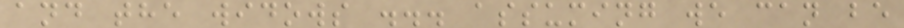and the widows ... assuming we can be
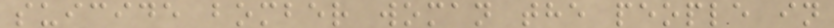suicide bomber woman the people in
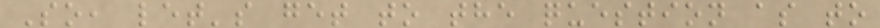So, let's get to the question as to
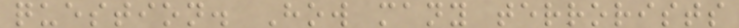question. How many terrorists
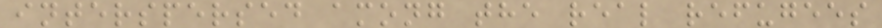interspersed among the real refugees
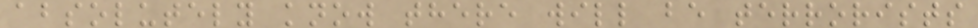absolutely know there will be terrorists
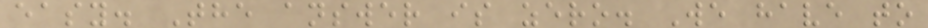easy. The answer is zero. We have to
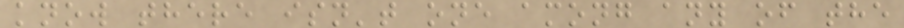know there isn't one among any of the
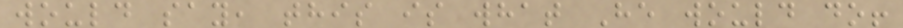would say, this is what He would do!
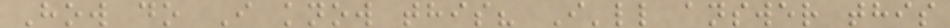How do I know this? I'll answer this
